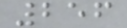256
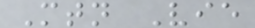Mtn Vie
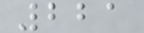221
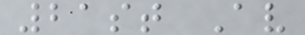21st Av
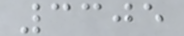3305
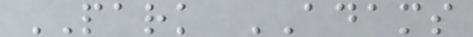PARK ADAMS
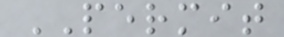PERMIT
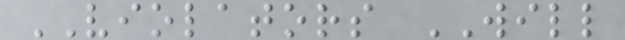VIOLATORS WILL
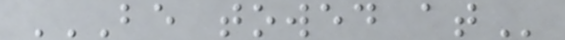BE TOWED AT
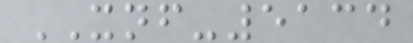XNF-5134
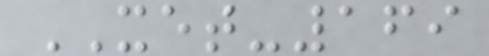XET-169
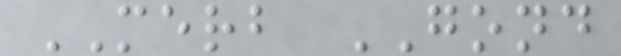MERB GOND
